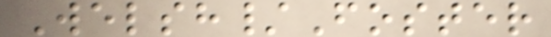Welsh/Foster
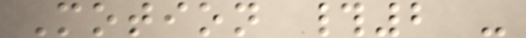Motion #2 -
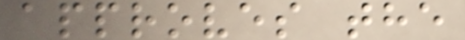approves the
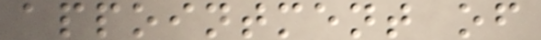appointment of
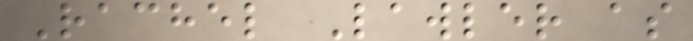Rachel Lawler as
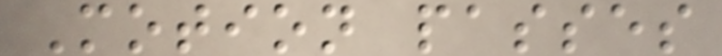Motion passes
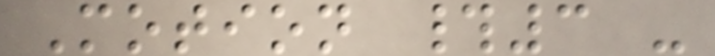Motion #3 -
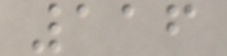116
